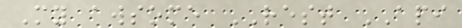My awsome REST API
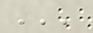'''
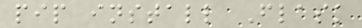pip install Flask
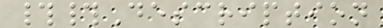##Description
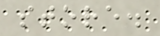store.
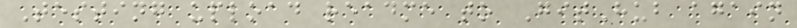Testing upload readme to GitHub again
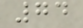74
